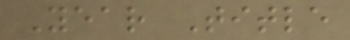Year Title
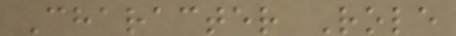Character Role
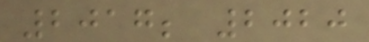2017; 2020
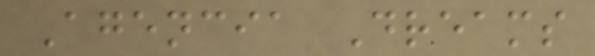Agencia Dreams
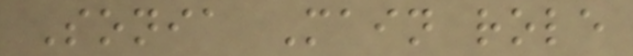Sonia Main role
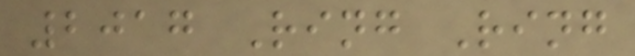2017 Ring Ring
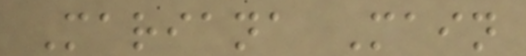Mariana Main
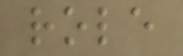role
